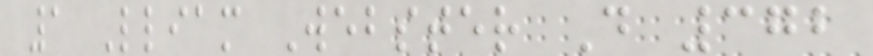1 Lliam Webster D 372
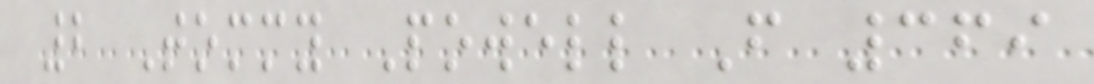2 Tommy Powell F 369
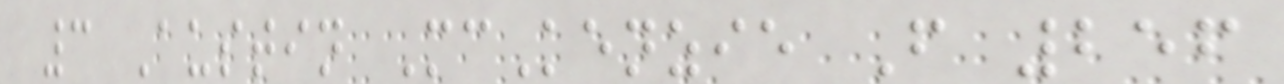3 Austin McKenzie F 256
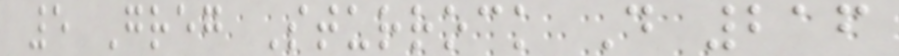5 Greg Sturrock D 216
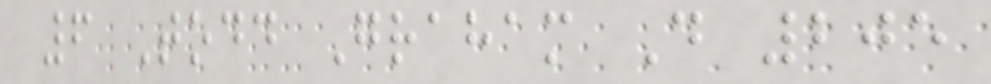6 Todd Graham D 205
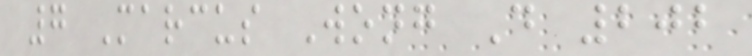7 Marcus Wong D 202
